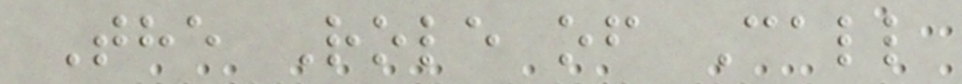The Role of Call
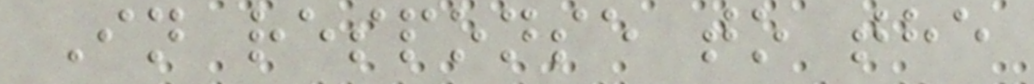In response to the
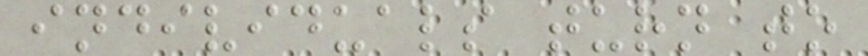individuals turn to
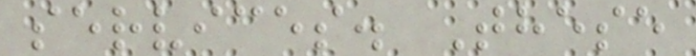services. These
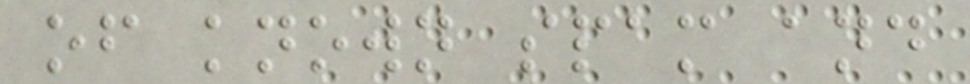of known spam and
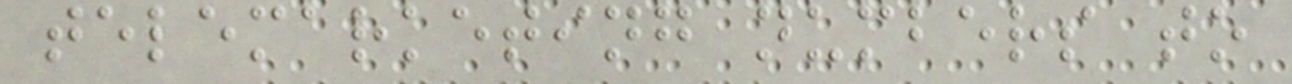telemarketing numbers to
